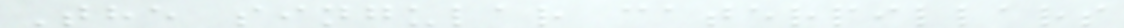The singular caterpillars
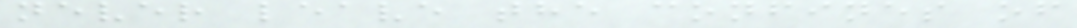never leave the confines of
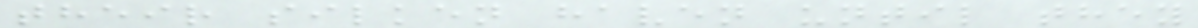their silken haven until they
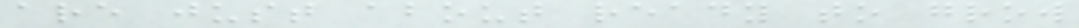are just about ready to grow
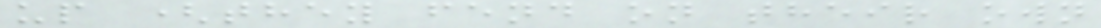up (they fend on their own
